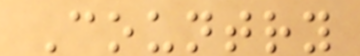Country
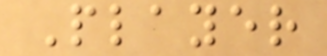Player
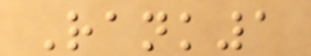Rank1
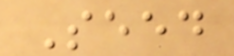Seed
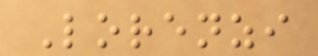Lorenzi
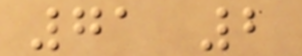71 2
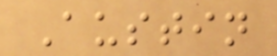Austin
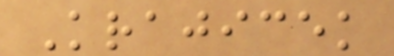Krajicek
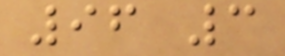96 3
